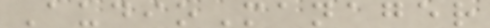AudioManager
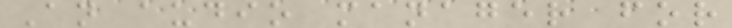An audio manager for
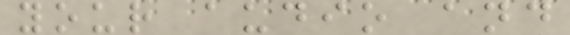your audio and
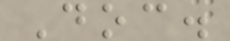Doc.
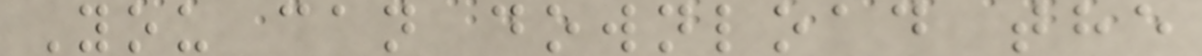You can download the
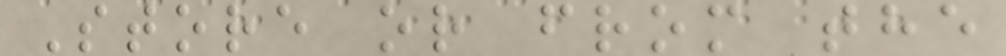Store or from the
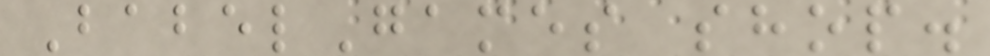BabelGames shop.
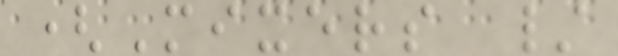(Mixers /
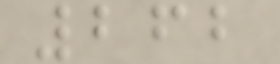262
